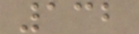132
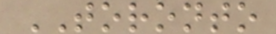TORONTO
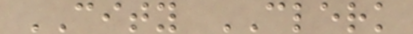CITY CLERK
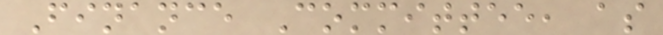Finance Committee, as
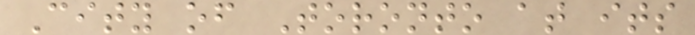City of Toronto at its
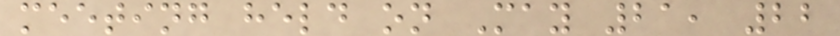meeting held on May 21, 22
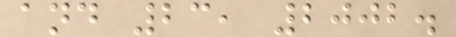and 23, 2002.
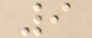9
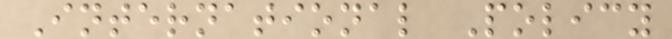International Policy
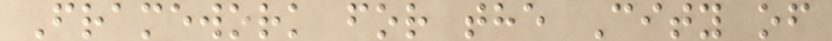Framework for the City of
